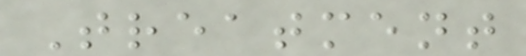Treatment
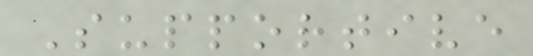Supportive
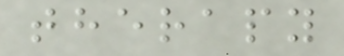therapy
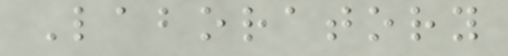Laboratory
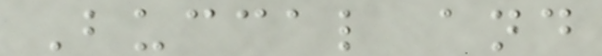Buccal and
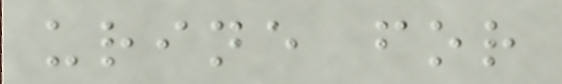urine for
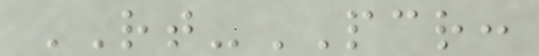RT-PCR:
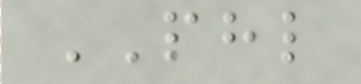PHL
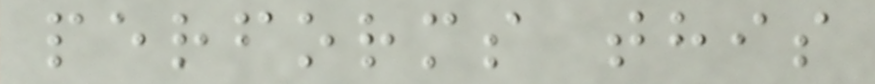performs this
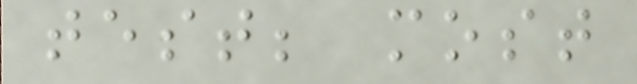test; most
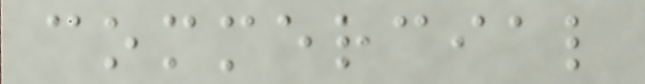commercial
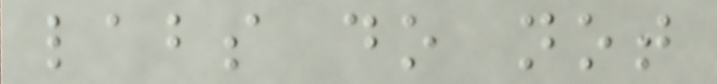labs do not
